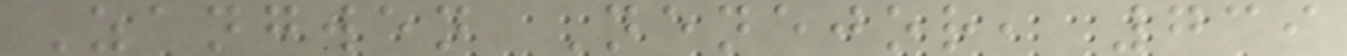Zangwen Nenejor, 739
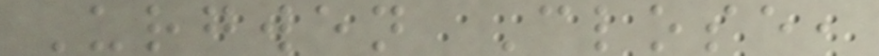Urgwen Close,
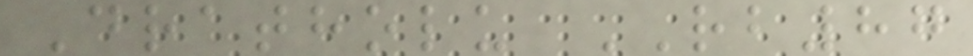Dratholu RB87
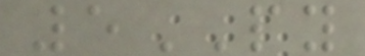5PY
